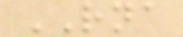RNA
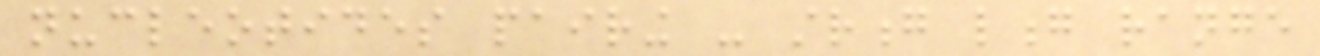nucleotides pairing - strong long range
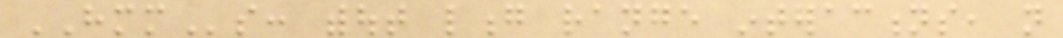HMMs: without long range interactions, not
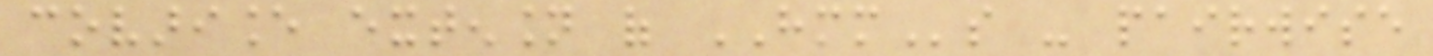covariance extension of HMMs - pairwise
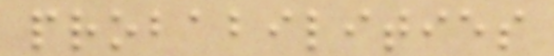probabilities
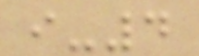i-4
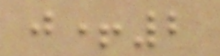j+2
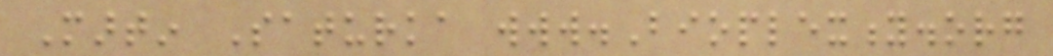Martin Saturka www.Bioplexity.org
